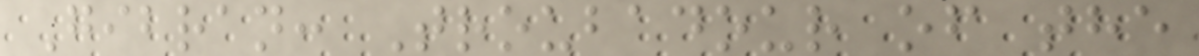Gibran: Troubadour of the
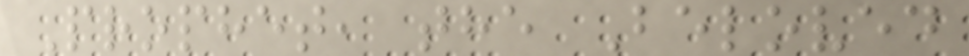Prophet, the Beloved
